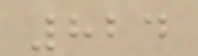824
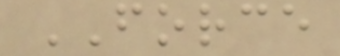FORCE
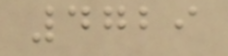4729
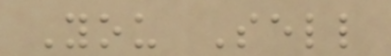You Sell
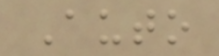Auto
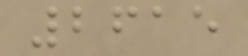2615
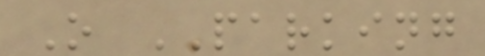O PARKING
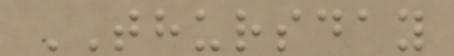THURSDAY
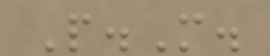P.M.
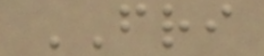FRI
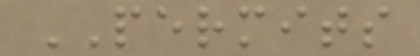PERMITS
